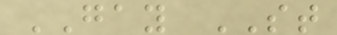GAY ST
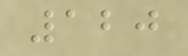120
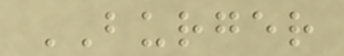BURGER
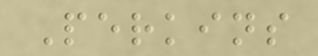Perkins
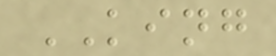KING
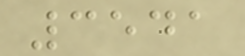3541
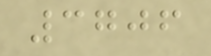3706
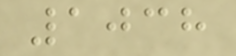1038
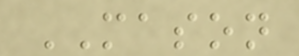MASON
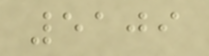5109
